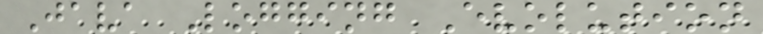Java Logging Evolution
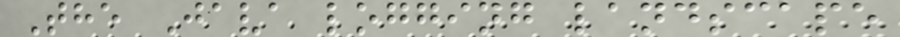The Java logging landscape
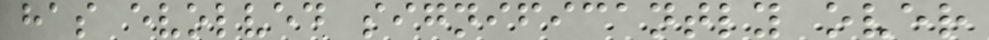has evolved significantly over
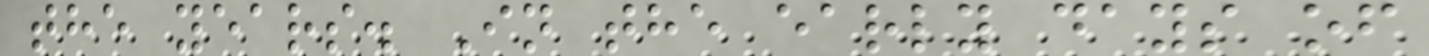the years. In the early days of
